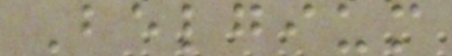Belgium
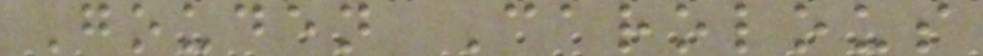Gouden Carolous
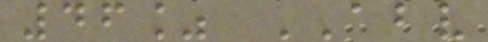46% ABV
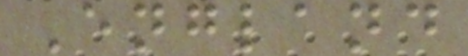England
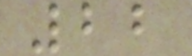22
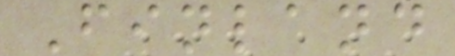Finland
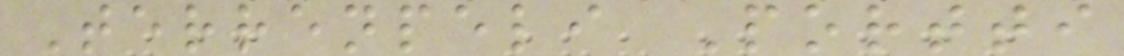Terrenpeli Portti
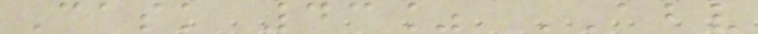Cask 43% ABV
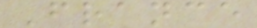France
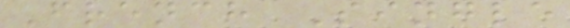French Single
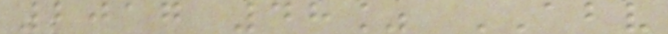2017 48% ABV
